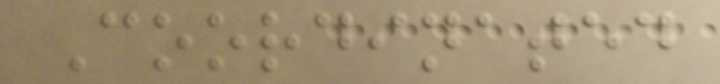Coordinated
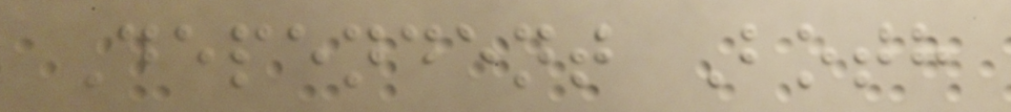Dependent Both
